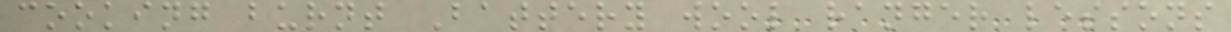cooking burnt Battery wool ranger lessons
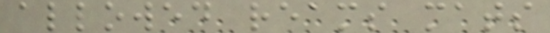allowed reams mats
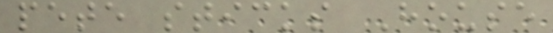pete sticks House
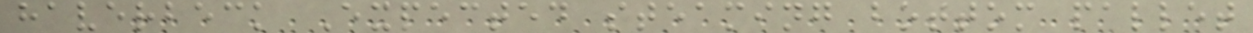haverbeck Expected steaming bottom pallet
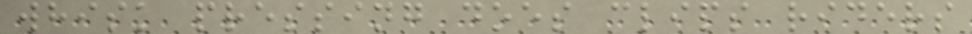whisk pressing does clips riders
